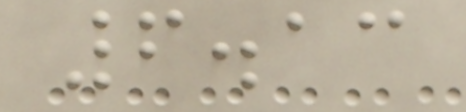6.13
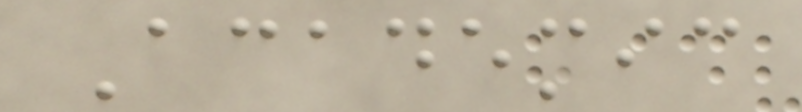Academic
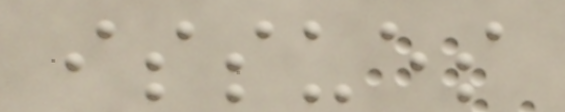issues
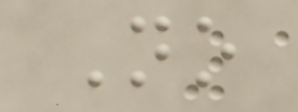No
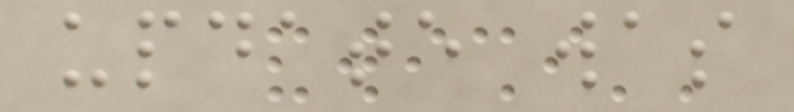update was
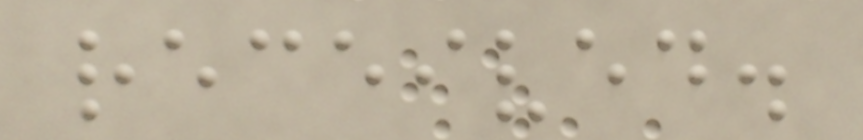received.
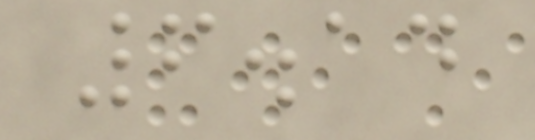6.14
